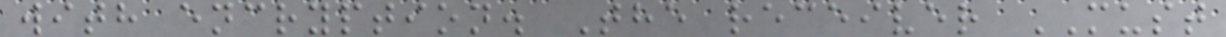with encryption. The receiver MUST
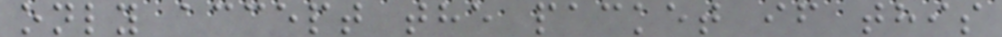only accept the packet if this
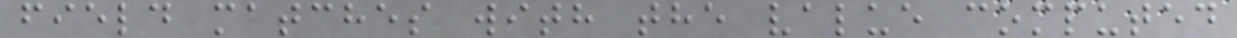field matches with the value computed
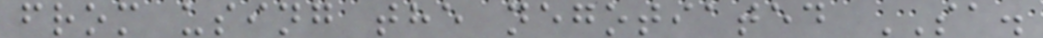from using the negotiated SA.
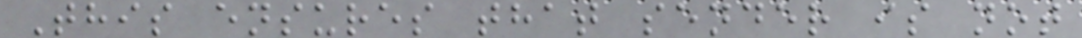This ensures that sender is not
